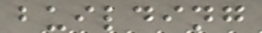building
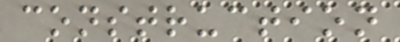construction
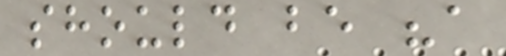should be "a
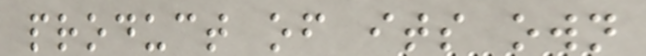product of its own
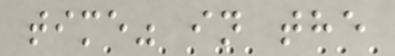time" in the
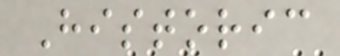Historic
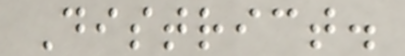District.
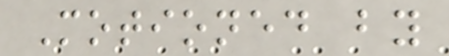Motioned by
